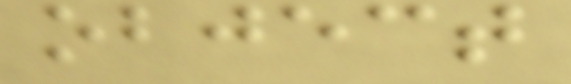object
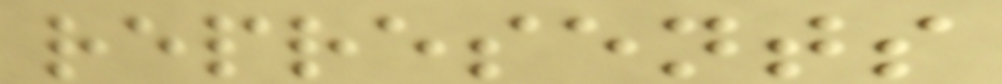represents
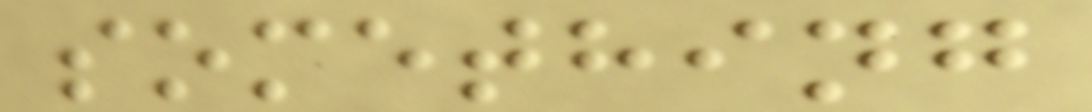something
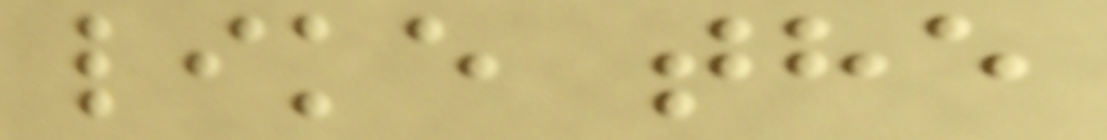like the
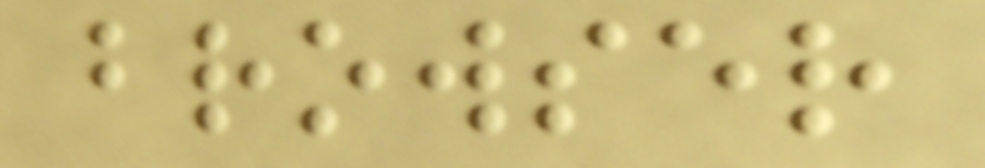browser
